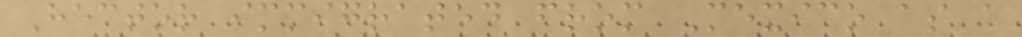Hector immigrated from Mexico as a
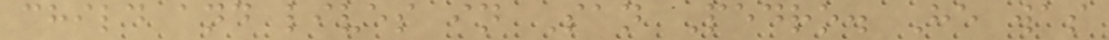child and lives in San Pedro. He was
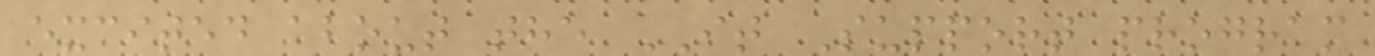excited about the IT Support program
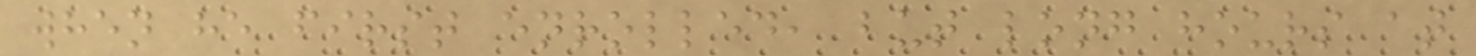when he first enrolled, but long hours at
